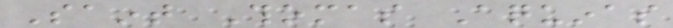Saint Thomas Aquinas
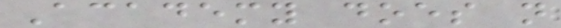Academy does not
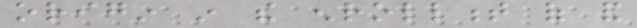origin in the enrollment of and
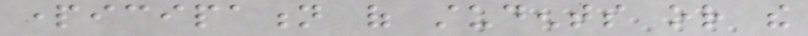participation of students or the
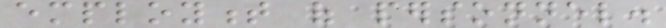employment of personnel.
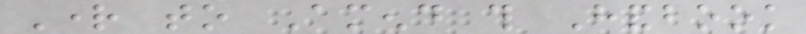Right to Amend this Handbook
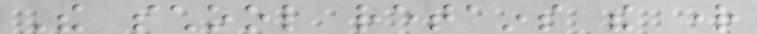The school retains the right
